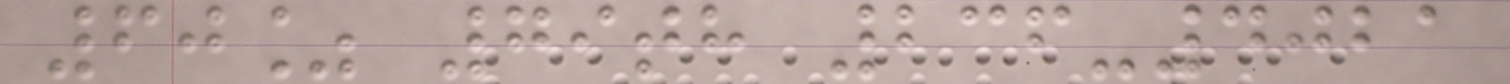60% 79th 236-4021
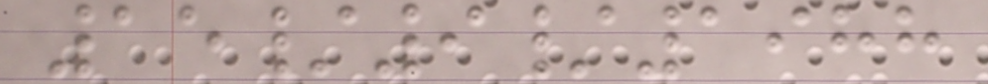15/9/1988
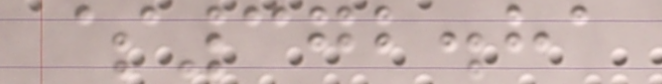$372.81
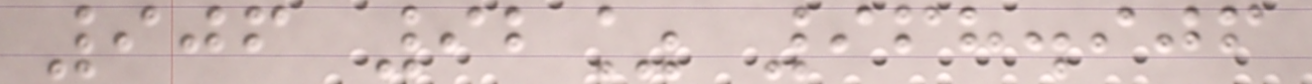906 92% 968.906
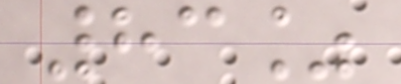83%
